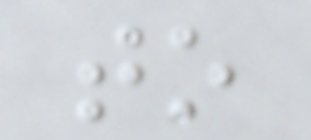to
